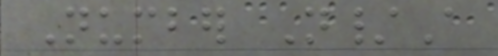Number N/A
